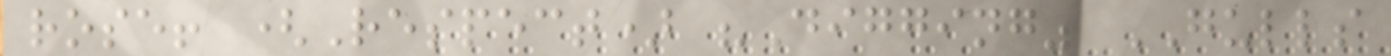rose! (Respect) "Digging" GULLS
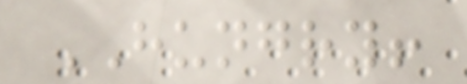HUNGRY!
